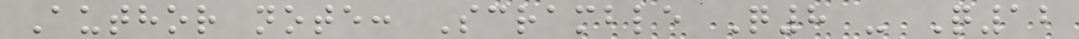Author note: Scramble Q8 - Q12
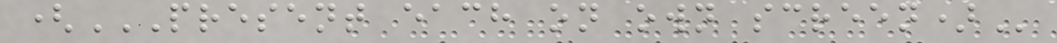(PRESENT EACH ON OWN SCREEN)
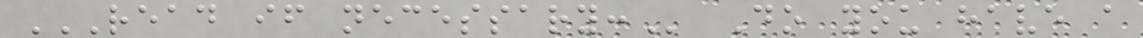READ IF NECESSARY: Do you have a
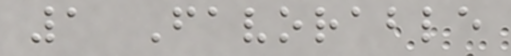1 Favorable
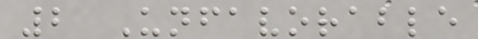2 Unfavorable
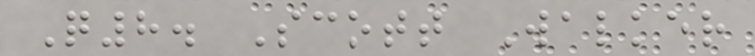Q8. Scott Walker
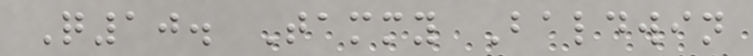Q10. Tammy Baldwin
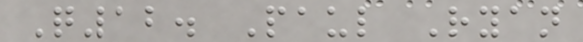Q12. Paul Ryan
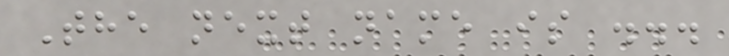The next name is ...
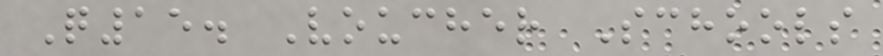Q15. Voucher Schools
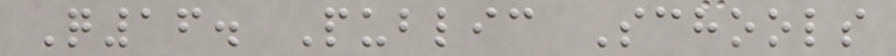Q16. Public Schools
